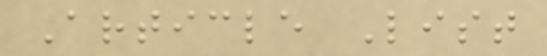Article List
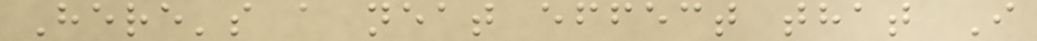Here's a neat effect that I
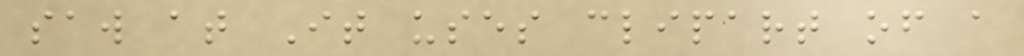saw at It uses clipart of a
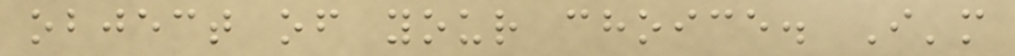object of your choice. I'm
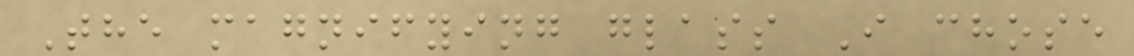The magnifying glass I chose
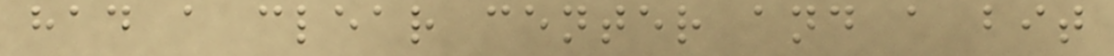had a clear center and a bit
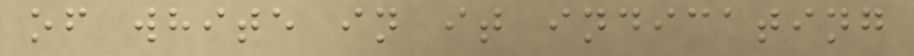of white in it indicating
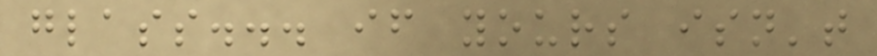glass... if yours isn't
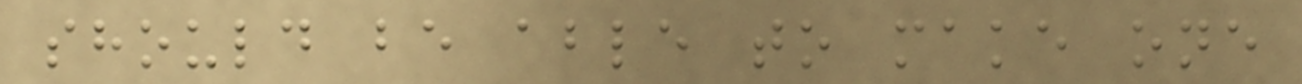should be able to make one
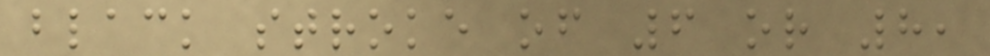black stroke of 6 or 8,
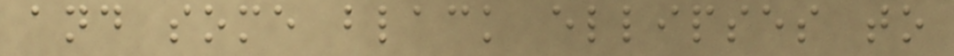and some black ellipses to
